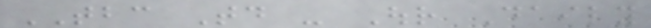TBC Today - Our Daily
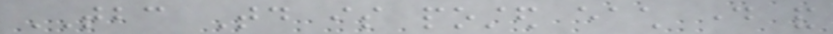TBC Today is posted each day and
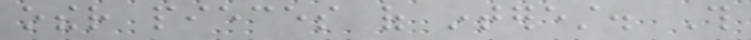other pieces of interest. This
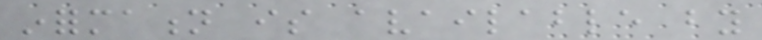information is available by
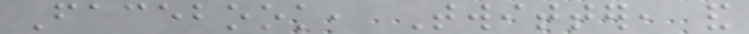Facebook, Twitter, and
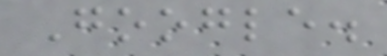Google.
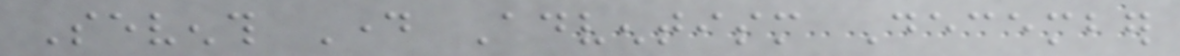Seventh Day Adventism December
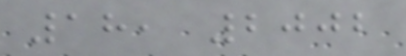18, 2002
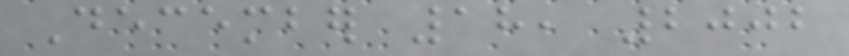December 18, 2002
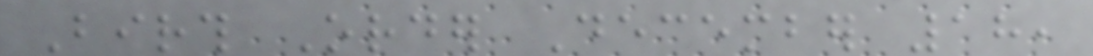Birth Order December 18,
